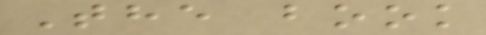The book
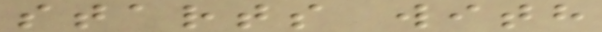starts with
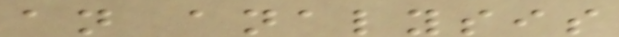an analysis
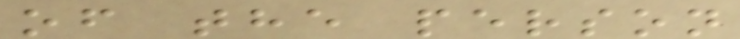of the person
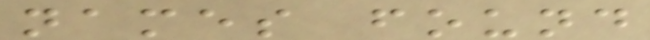names found
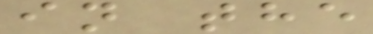in the
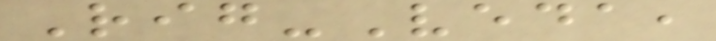Rig-Veda,
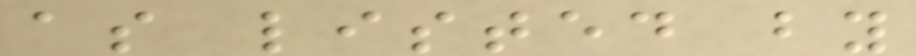as listed by
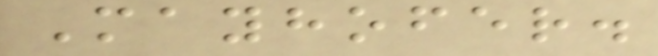Mayhofer.
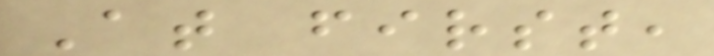At first,
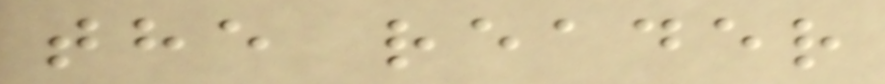the reader
